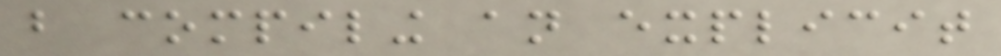but compiling an explicit
